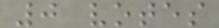0 votes
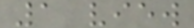1 view
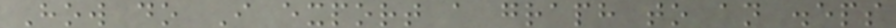How do I export a graph to an .eps
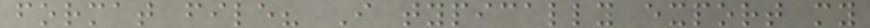format file? I typically export my
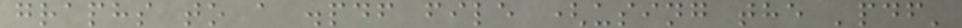graphs to a .pdf file (using the 'pdf'
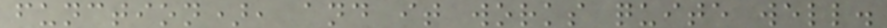function), and it works quite well.
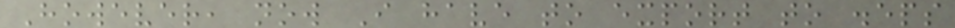However, now I have to export to .eps
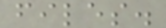files.
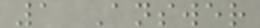1 Answer
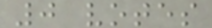0 votes
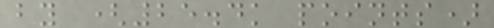by (25.4k points)
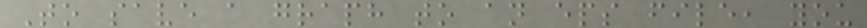To save a graph to an eps file, you
